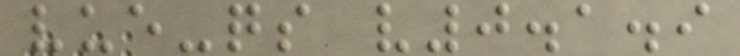vue-qs v0.1.9
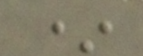*
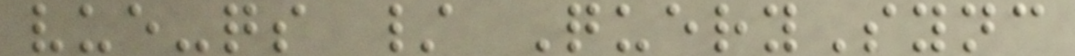vue-qs / QuerySync
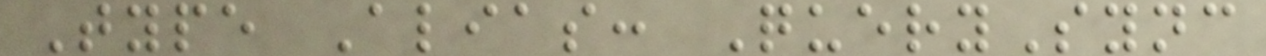Type Alias: QuerySync
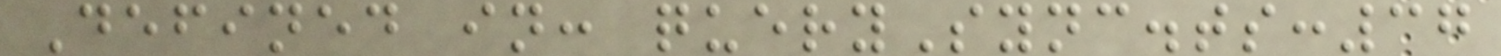Defined in: querySync.ts:37
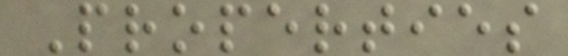Properties
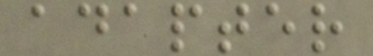adapter
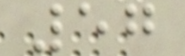57
